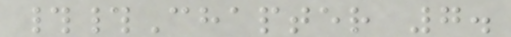##Chapter 7.
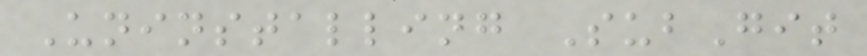Uninstalling SubGit
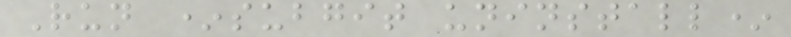Run *subgit uninstall*
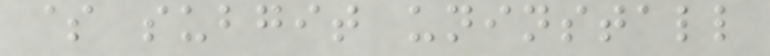$ subgit uninstall
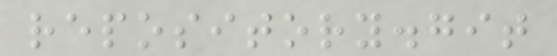repository.git
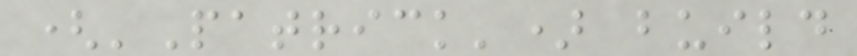('Patrick') build
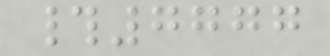#7777
